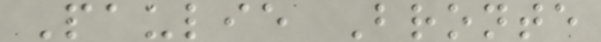Paulie Bronte
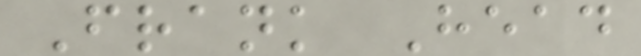Frank Head
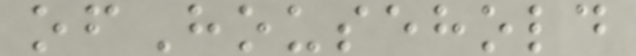ofHousehold
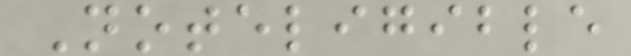Noteligible
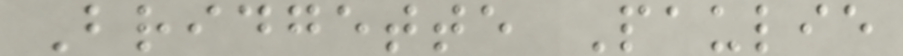Bridgette Paulie
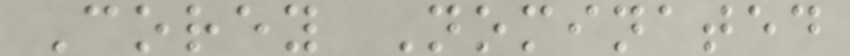Corey Nominated
